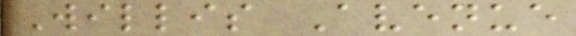Willis Avenue
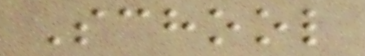School
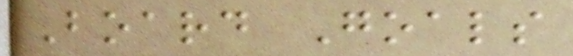Board Goals
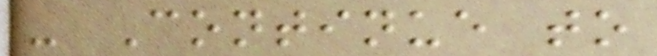- Continue to
